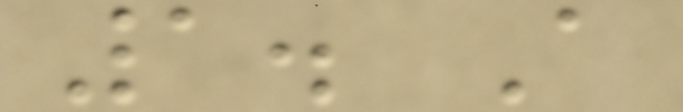1. A
